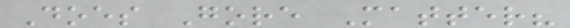Does Gore Matter?
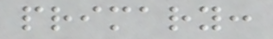primary:
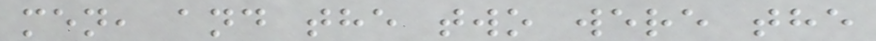men, and the two were the
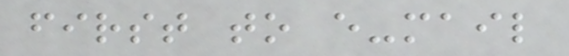first to e-mail
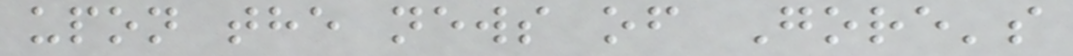upon the news of Gore's
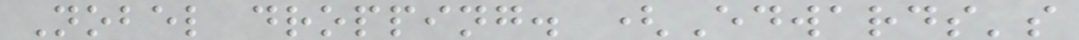Nobel dropping. (Edwards's
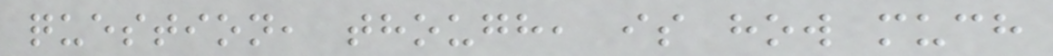question, though, is how much
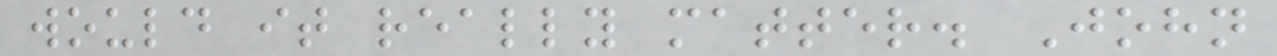would it really matter. John
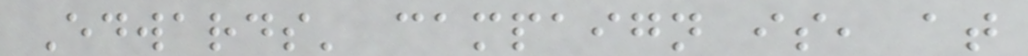Edwards' campaign is, at
